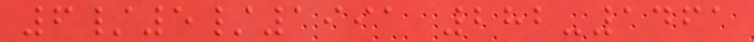6/5/1991 282-1461
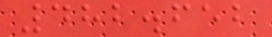482.652
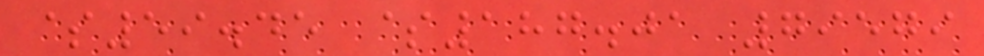$59.45 $187.01 79579
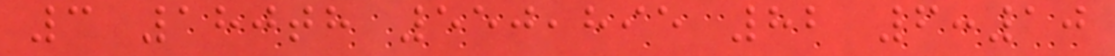3 180th 550,895 82 6:10
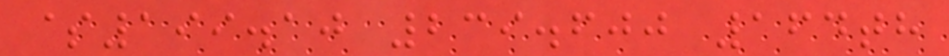$199.10 239.600 164th
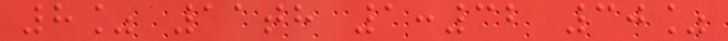8% 11th 1:32 30%
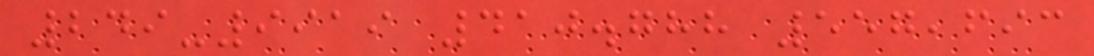249-9919 410.788 557,693
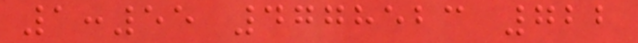1:55 4778523 722
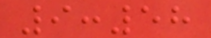9:58
